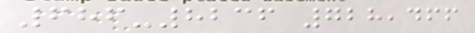686-8236 728,466
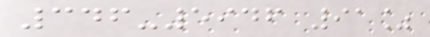346-5946 91%
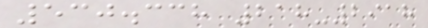530.338 218-2918
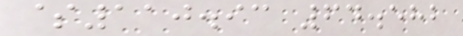$110.93 64.582
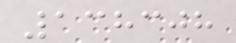138308
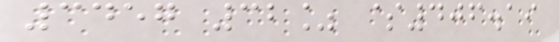3457 32% $406.19
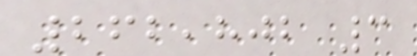262,802 3
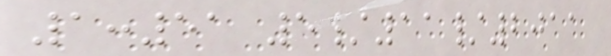1:51 5/11/2011
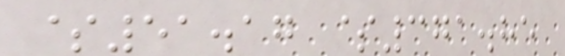$51.17 $371.85
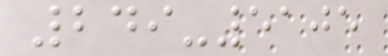249-5105
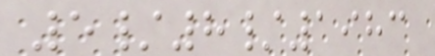5/8/1983
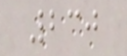230
